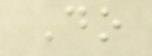Do
